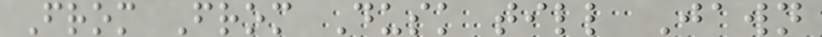From From Dusk till Jawn
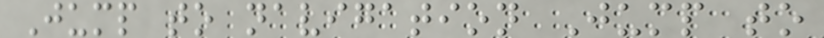Jump to navigation Jump to
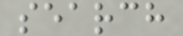search
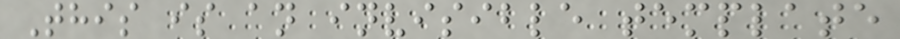This is an invisible template
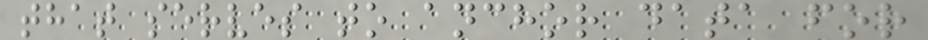that serves to anchor data for
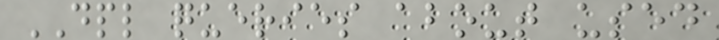DPL queries about used
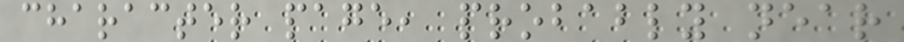character page, probably near
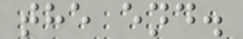the end.
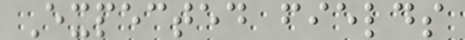Expected fields
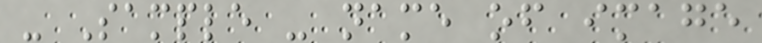- Sample - name of image
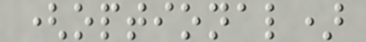(optional)
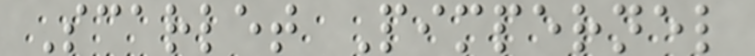Scarlet Pimpernel
